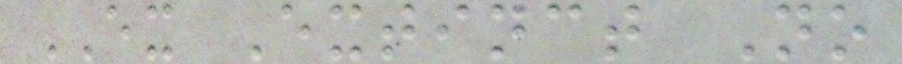EX Extinct No
